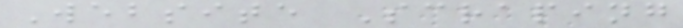Website Scraping
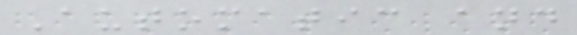Automatic and
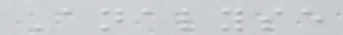Analyse
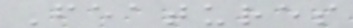Features
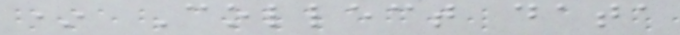* Collect data
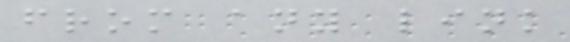from any link
